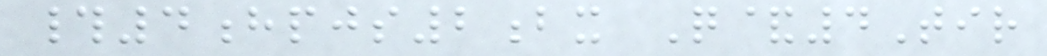#4hpjs2bx Q&4Tir
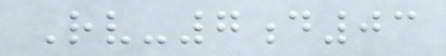Rv-7d03
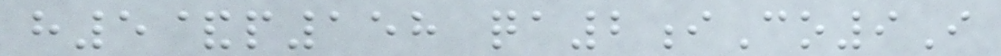h5&p158 qa2iCo9I
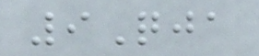9Qja
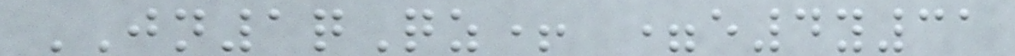JN1qQz+ =e4y31
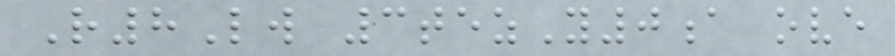R8Lw 3tezY0a ove
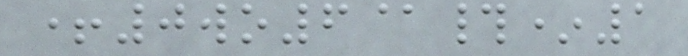+0wo6@#*1
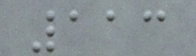113
